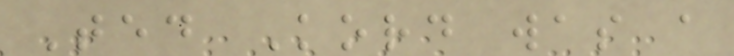Ted Kord was a
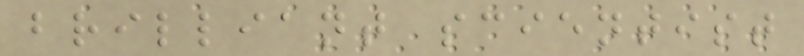brilliant scientist
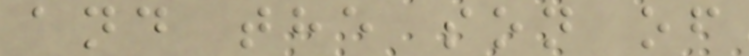and the son of
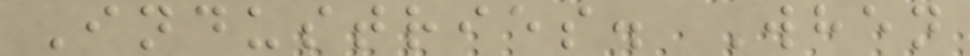Industries. When
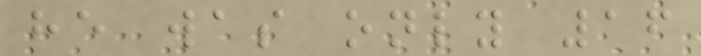he was only 16
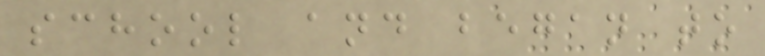school and began to
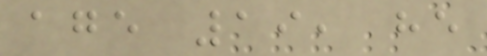age 19, he
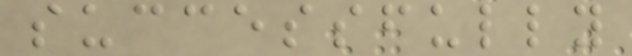successfully
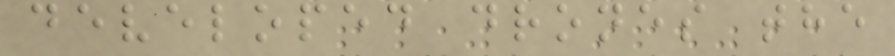developed drones the
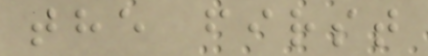the first
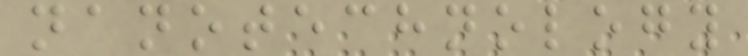nanotechnology
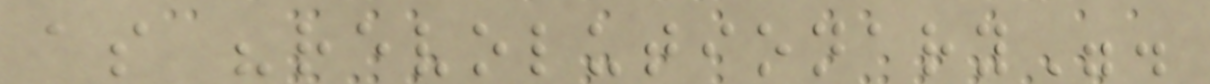as "revolutionary".
